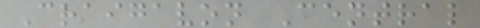Craigavon Central
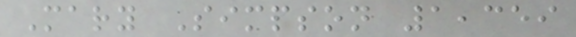Mary Simpson 1,359
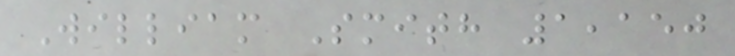William Smith 1,150
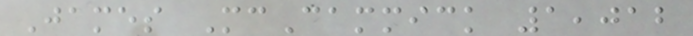James McCammick 1,012
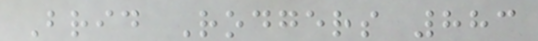Brid Rodgers 883
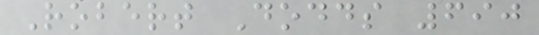Robert Dodds 690
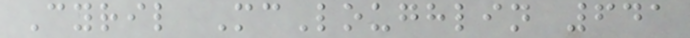Cyril McLoughlin 641
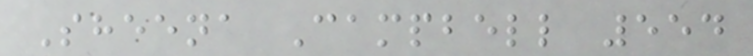Sheena Campbell 554
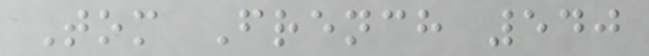Tom French 540
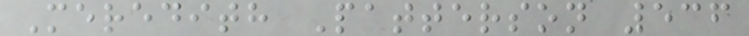Meredith Patterson 536
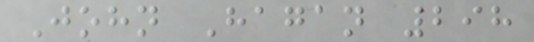John Hagan 298
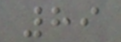89
